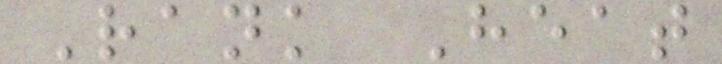Rank Heat
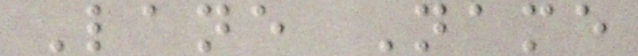Lane Name
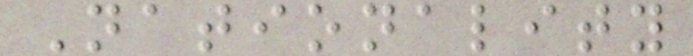Nationality
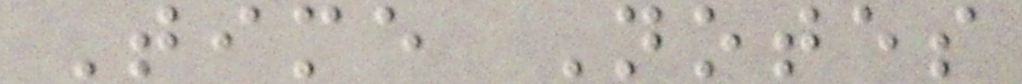Time Notes
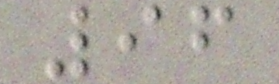96
